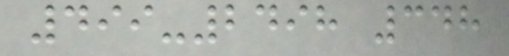499-2498 348
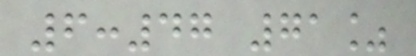6:47 71%
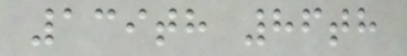139th 86th
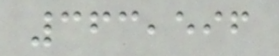363,596
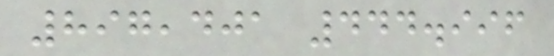897,401 444.996
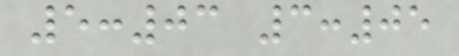5:03 3:05
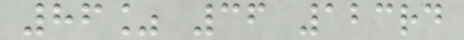86% 36 123rd
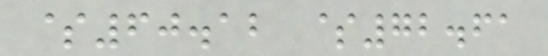$60.12 $72.61
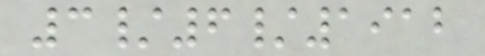3/6/1912
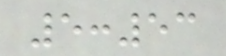5:53
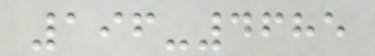196-4685
